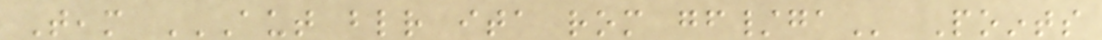Team AUT BLR ITA ROM GF/GA Points
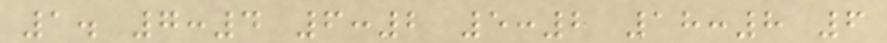1. 7:4 6:2 5:2 18:8 6
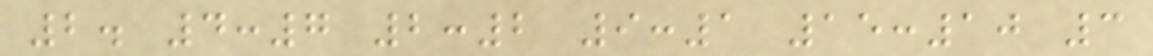2. 4:7 2:2 9:1 15:10 3
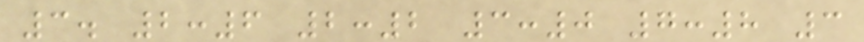3. 2:6 2:2 3:0 7:8 3
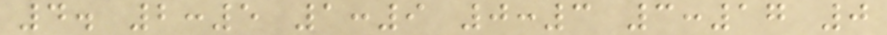4. 2:5 1:9 0:3 3:17 0
